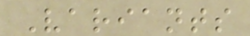Variants
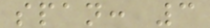span: 3
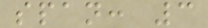span: 3
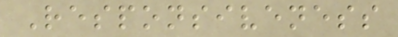Responsiveness
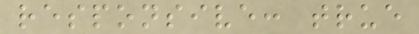responsive: true
